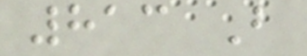813 B
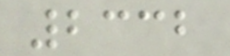2332
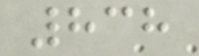838
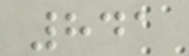841
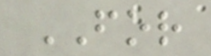FOR
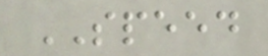SPEED
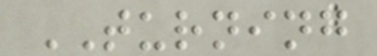TURNING
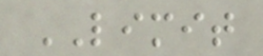LIMIT
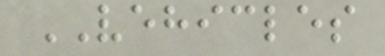VEHICLES
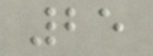25
